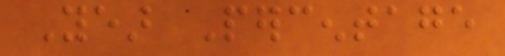Year Percentage
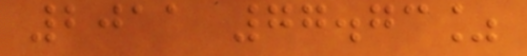2011 77.73%
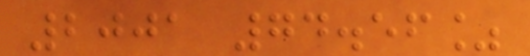2001 74.56%
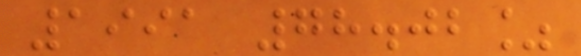1991 78.02%
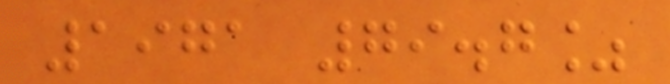1971 79.7%
